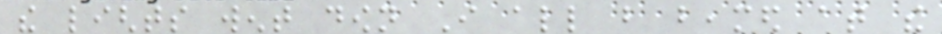the lights went down I all but beamed at the
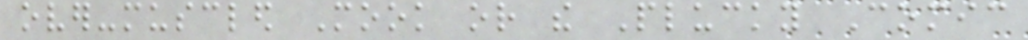over-muscled Mook or the Plucky Comic
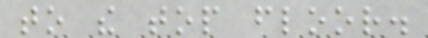to the top floor.
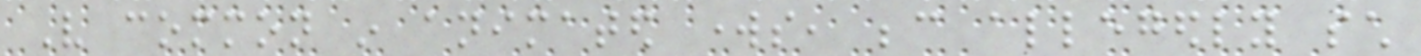Very common in animated works, because allegedly such
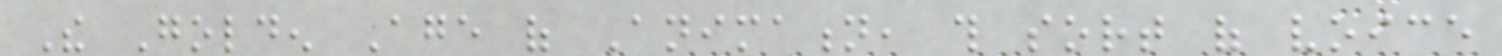The Golden Age of Animation, this sort of voice
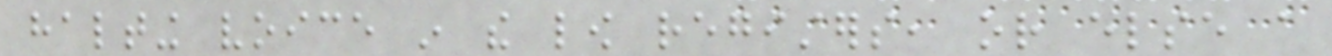halting voice in the low registers, or else a
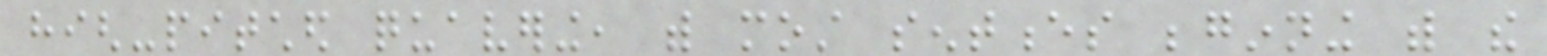high-pitched quavering, with most sentences beginning with the
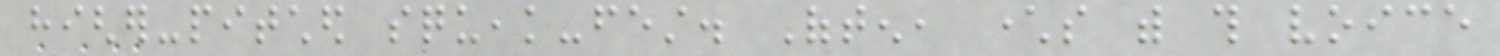higher-pitched squeak-fest. Often, characters with this voice
